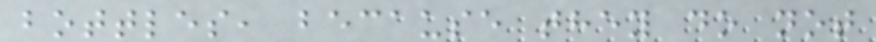bottles, because they do not
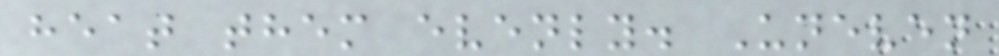heat them evenly. Uneven
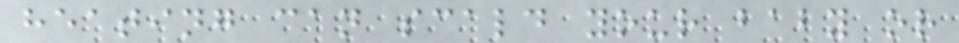heating can scald your baby or
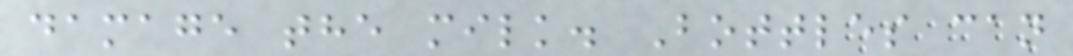damage the milk. Bottles can
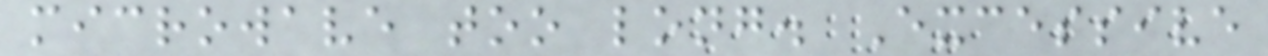microwave too long. Excessive
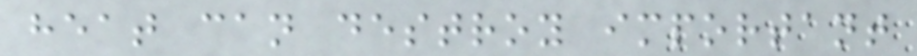heat can destroy important
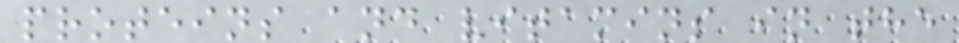proteins and vitamins in the
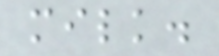milk.
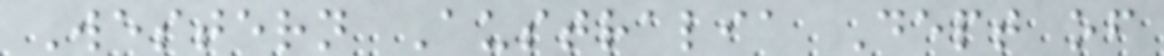Western Australia Dept of
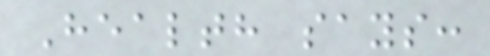Health says:
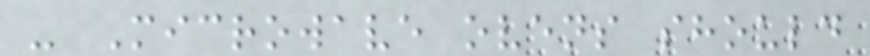- Microwave ovens should
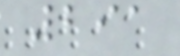291
